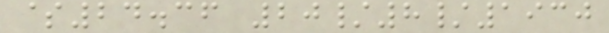$24.36 20/8/1930
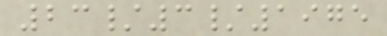23/3/1975
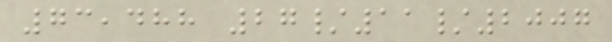73,488 27/11/2007
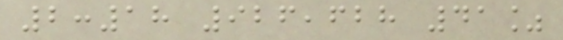2:18 926,628 41%
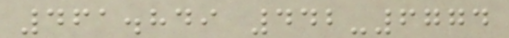461.849 442-6774
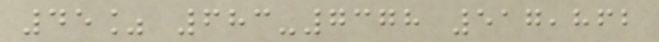45% 683-7378 517,862
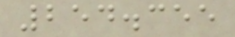254.355
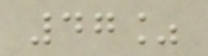47%
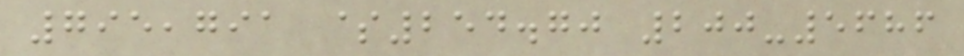795,791 $254.70 200-5686
